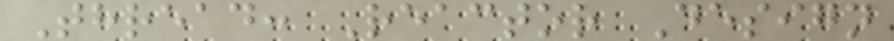Thread: Reactor Design
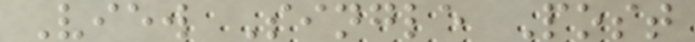View Single Post
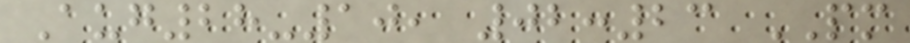Aug28-10, 02:23 PM
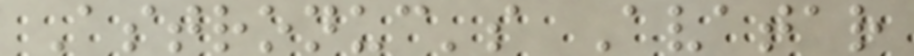Astronuc's Avatar
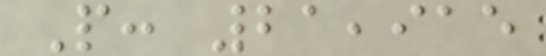P: 21,915
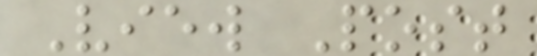View Post
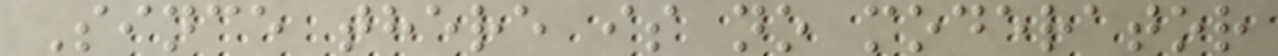Since there is no moderator
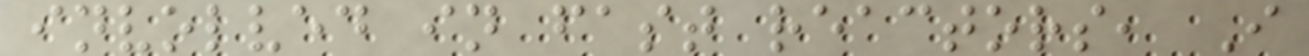involved in fast reactors, I
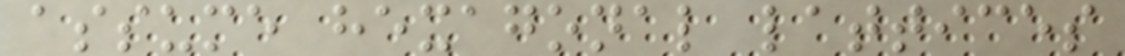assume hexagonal lattices
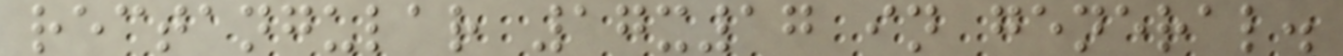rectangular 17x17 in general.
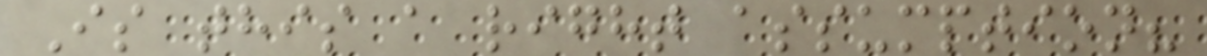Is this a right assumption?
